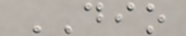DIO
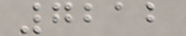7212
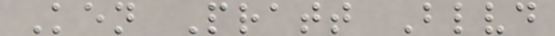Ken Pratt Blvd
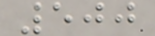500
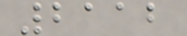2112
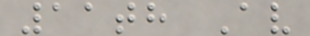11th Av
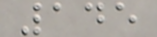145
